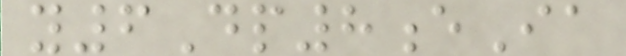y6Dp8eIa
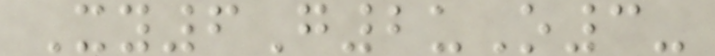Xy6G2uO3-
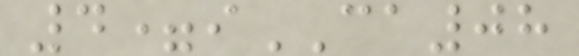4=iCA08
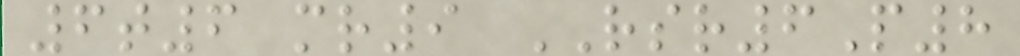6t6 mr9 RSR6P8
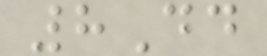8Dd
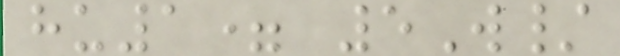hu1= 5W/
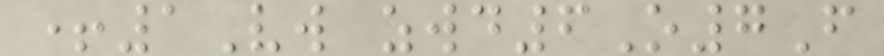+1Vw zwd6O7F
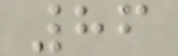86
